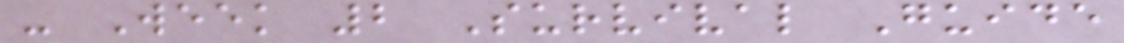- Week 2 Survival Guide
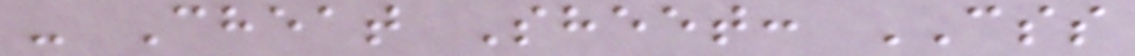- Cheat Sheet: CSS
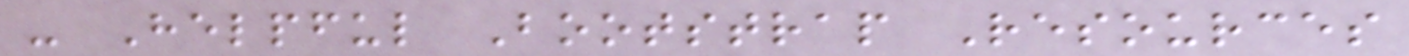- Helpful Bootstrap Resources
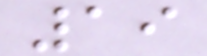19
